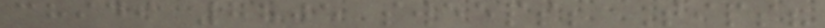chidi 7805 sweeps; Tips?
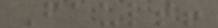Fault!
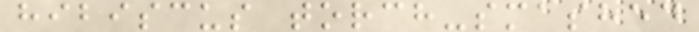hibiscus torch-smashed
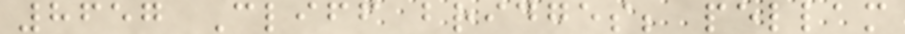8657 Cliff bridges; pellam
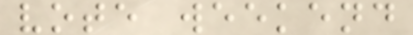vote weekend
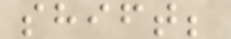shift;
